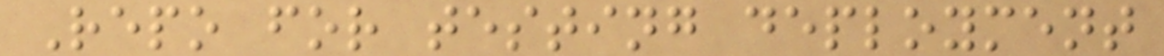Repo for testing deployment
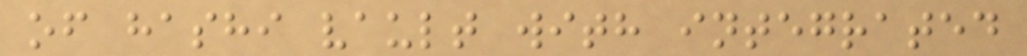of hashi vault with integrated
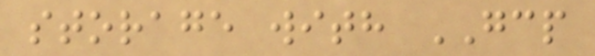storage with GCP
